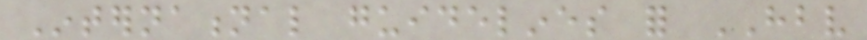International guidelines for HBV
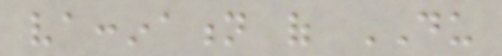vaccination of DU
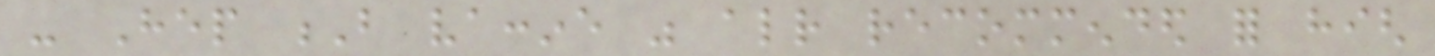- Hep B vaccine was already recommended for high
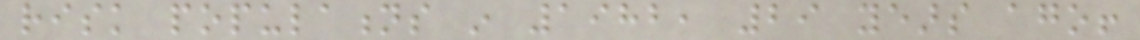risk populations in 1982, 29 years ago!
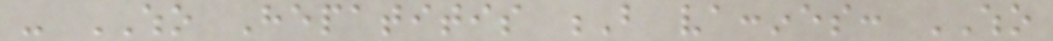- WHO Hepatitis B vaccines: WHO
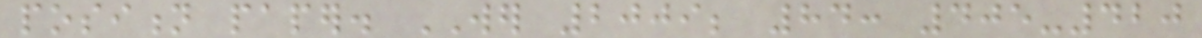position paper. WER 2009; 84: 405-420
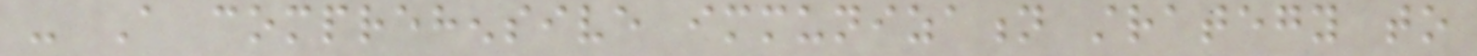- A comprehensive immunization strategy to
